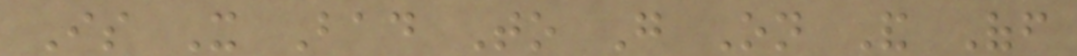Is It Bad To Go On And Off
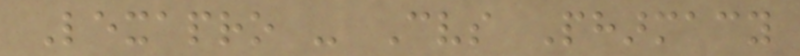Lexapro - Cvs Pharmacy
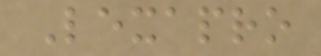Lexapro
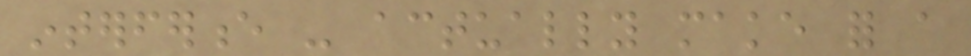interference - actually make for a
